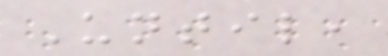Until,
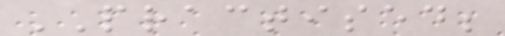PRACTISED;
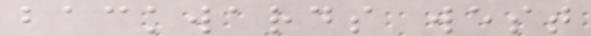backwards west
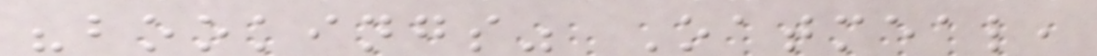"bookings" Oatmeal,
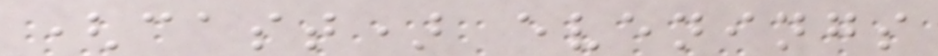(cast) evenings
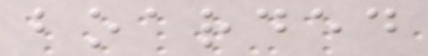boarded
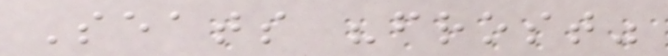Seats "frost"
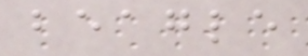beagle
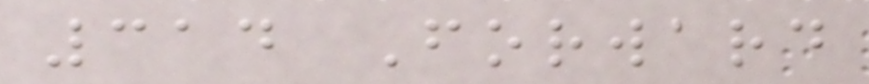314 Forward
